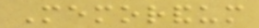Memorandum
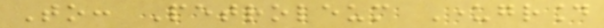To: Petroleum Underground
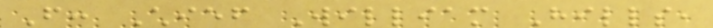From: Chief William Hills,
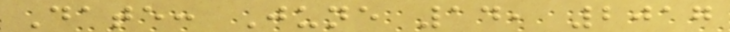Date: June 14, 2017
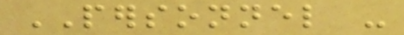PERSONNEL -
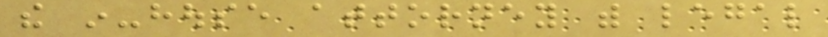the in-house attorney with legal
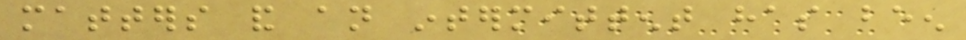matters and an intermittent has been
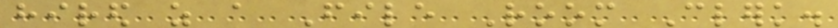hired as a File Room Clerk.
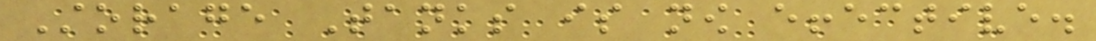Storage Tanks is now effective.
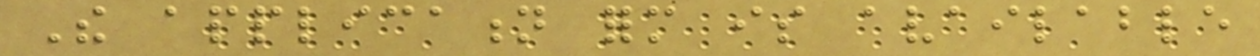The application form is available
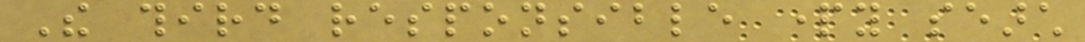The third responsible party search
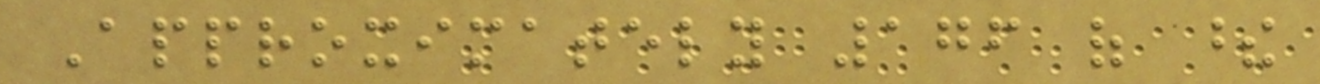Approximately 176 of these
